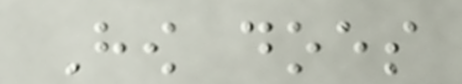How does
